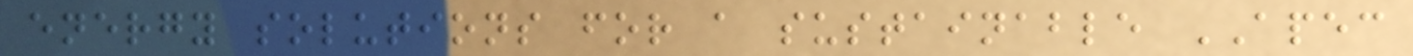energy solutions for a sustainable APEC
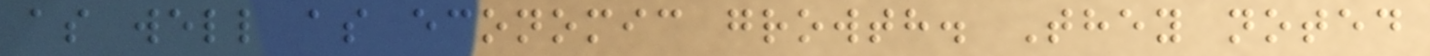as well as economic growth. They noted
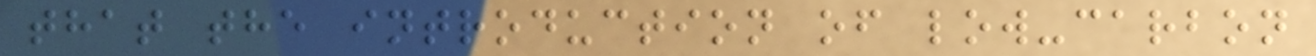that the introduction of low-carbon
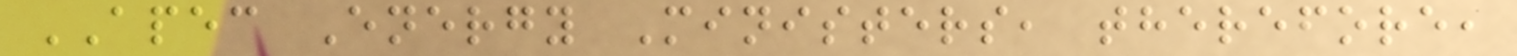APEC Energy Ministers, therefore,
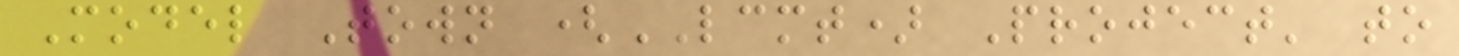Model Town (LCMT) Project' to
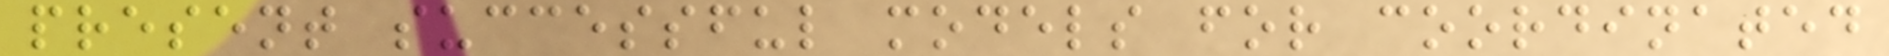present successful models for coordinated
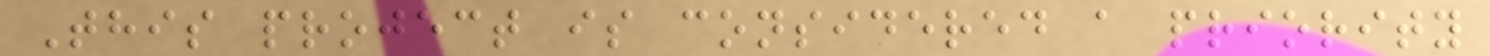This project is considered a priority
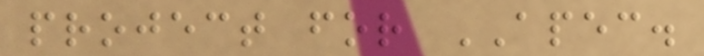project for APEC.
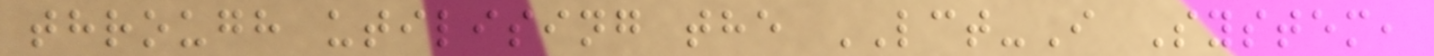through utilising the LCT-I System,
